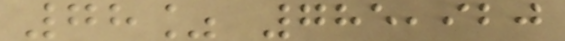78% 785,920
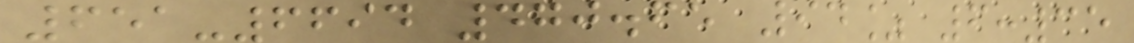651-6694 470.65 94% 6:35
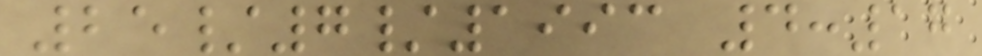25/7/1993 4:17
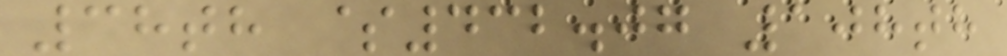38th $432.07 108th
